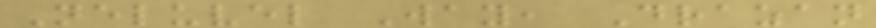Neluvel Way, Drazan
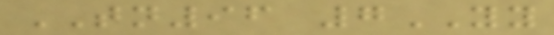TN96 7YY
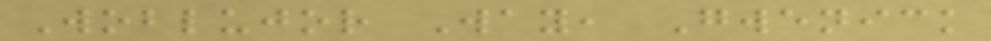Woblujor Way, Gwenick
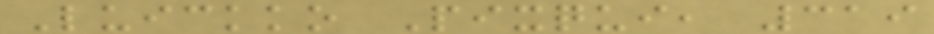Luickko Pixqui, 319
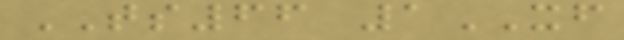TS66 1XF
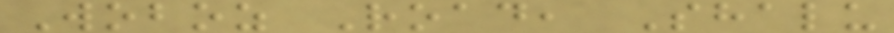Woboz Road, Shalu
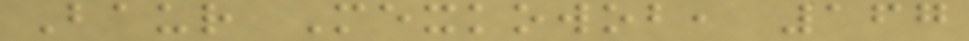Baur Mexkowob, 167
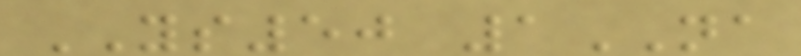YS50 1NA
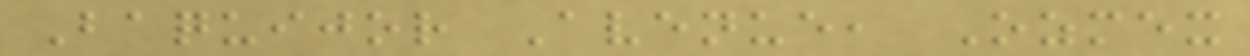Baquijor Avenue, Ozmex
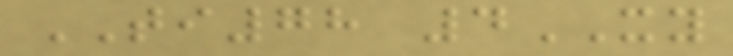TI78 4XY
